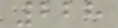228
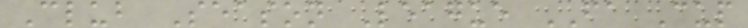Club Season League FA Cup
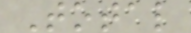Total
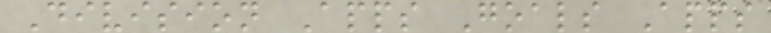Division Apps Goals Apps
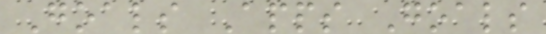Goals Apps Goals
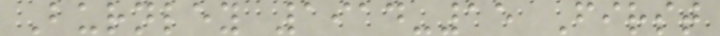Burnley 1914-15 First
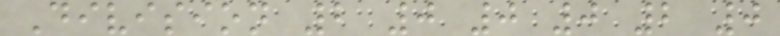Division 2 0 0 0 2 0
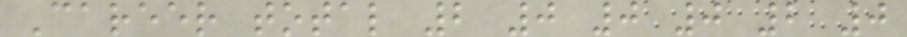Career total 2 0 0 0 2 0
